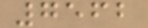7562
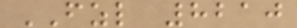FZL 8210
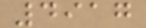4917
